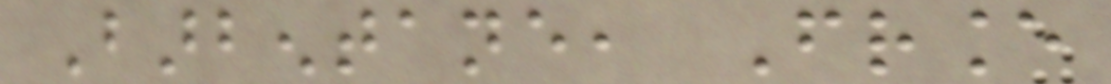Barbentane, France
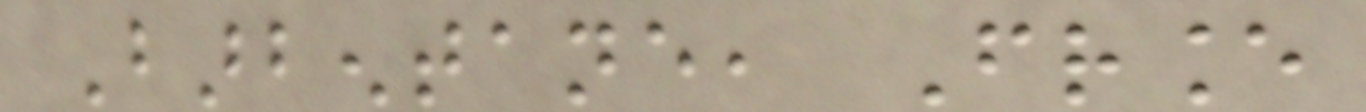Barbentane, France
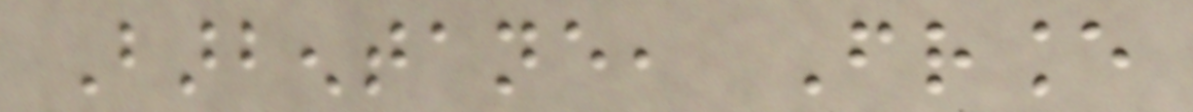Barbentane, France
